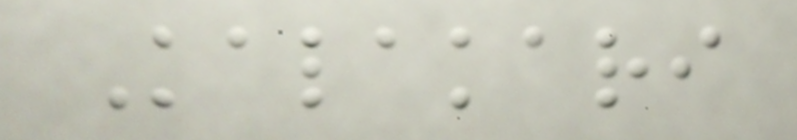Kalakari
